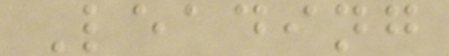Leading
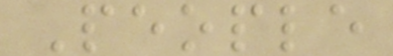People
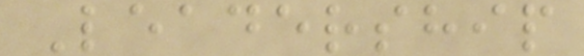Leadership
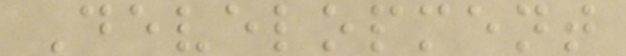Development
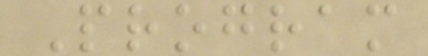Program
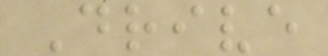Drive
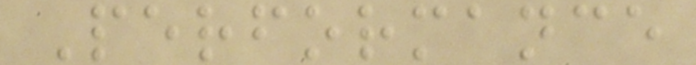Performance
